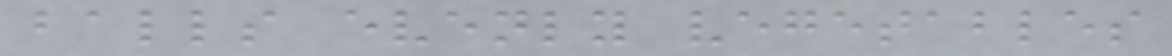balls evenly vegetables
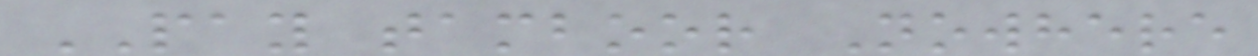PAY tamboor Nowhere
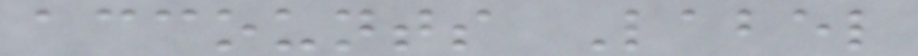accounts Label
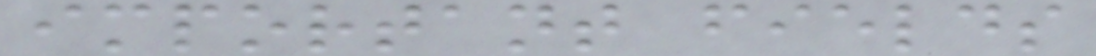important fields
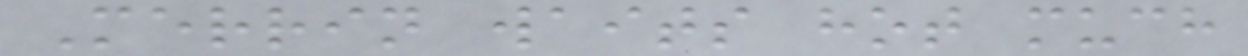Merrin waits hot much
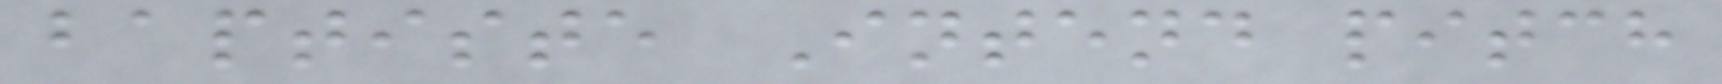baptiste Intend pitch
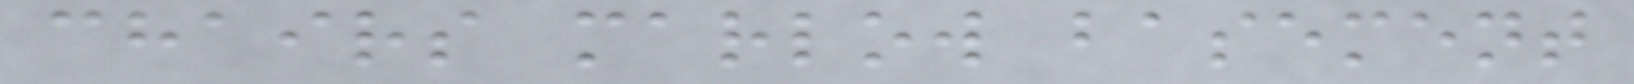chairs marlow basement
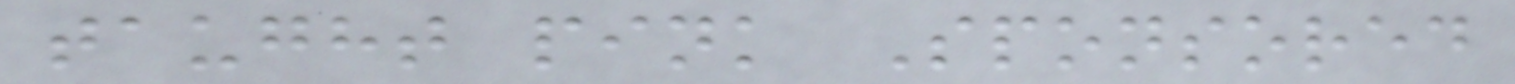taught pink Sponsored
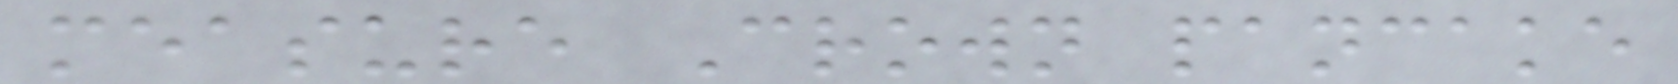measure Crown pancake
